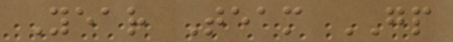Year Team GP
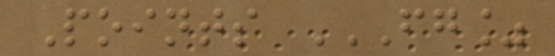Points FG%
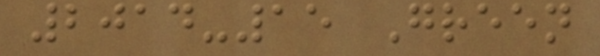2014-15 Green
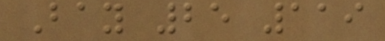Bay 25 119
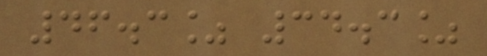46.3% 34.3%
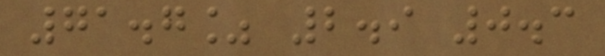71.7% 2.9 0.3
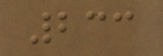233
